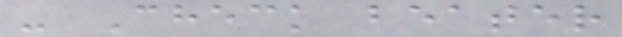- Check beater
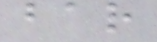bar
